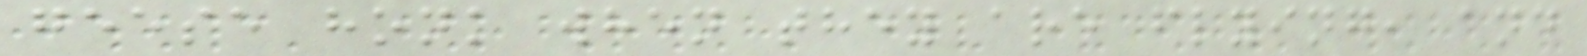geese honk when they are flying, and
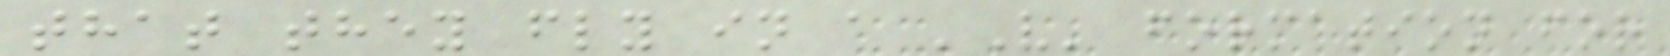that they fly in a 'V' formation for
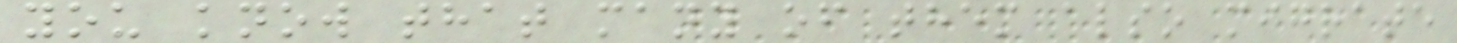you know that many of them also migrate
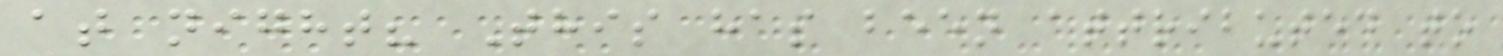at night? This has been attributed to
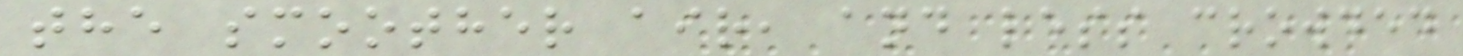the smoother air, and less crowded
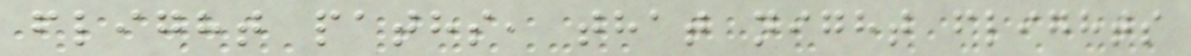flight paths, that night flights
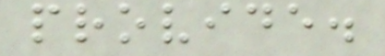provide.
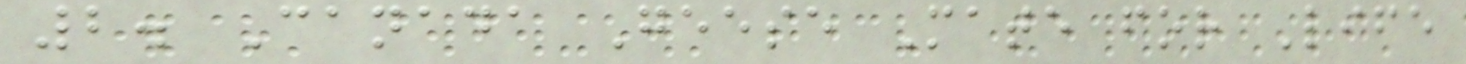2. Canada Geese Mate for Life
